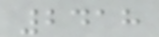2418
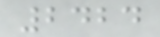2424
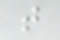t
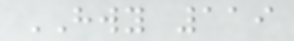HWY 119
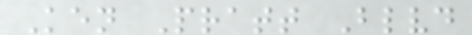Ken Pratt Blvd
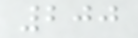200
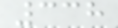338
